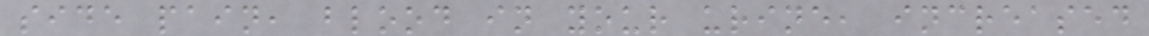side pain, blood in your urine, increased
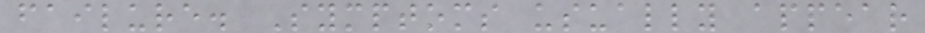failure. Symptoms usually appear
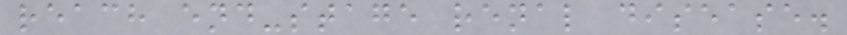reach end-stage renal disease.
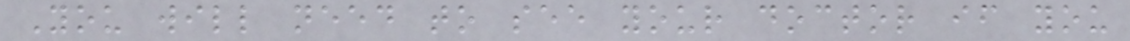You will need to see your doctor if you
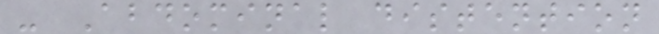- Abdominal distention
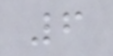6
